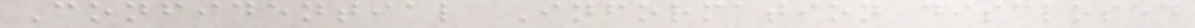Confidential Information disclosed
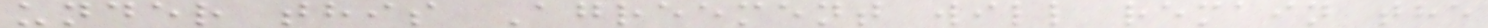under this Agreement will remain the
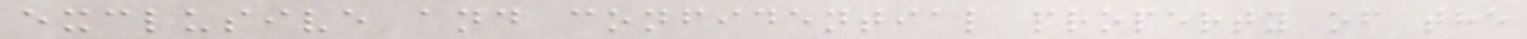exclusive and confidential property of the
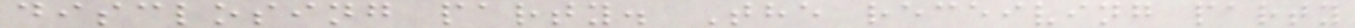disclosing party. The receiving party
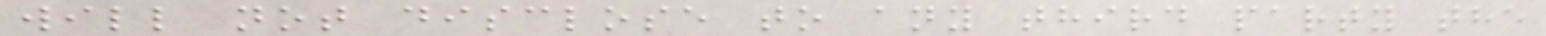will not disclose to any third party the
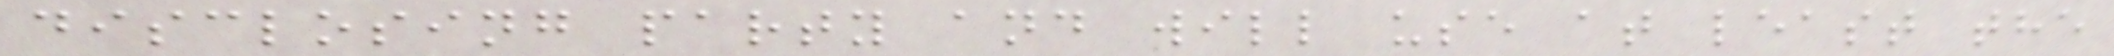disclosing party and will use at least the
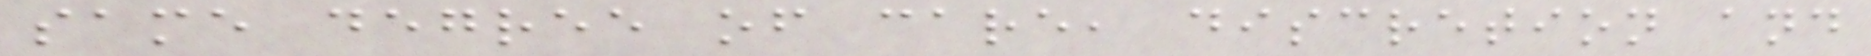same degree of care, discretion and
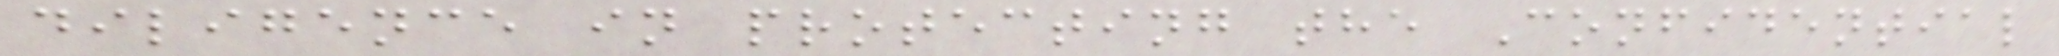diligence in protecting the Confidential
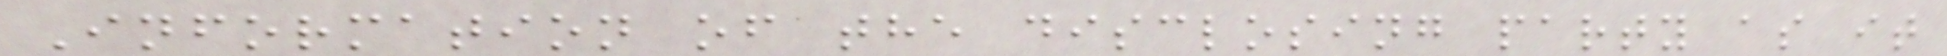Information of the disclosing party as it
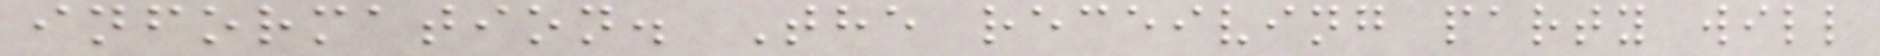information. The receiving party will
